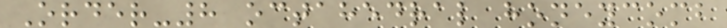Order-8 octahedral honeycomb
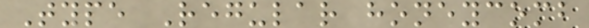Type Regular honeycomb
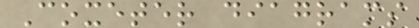Coxeter diagrams
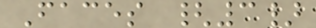Faces {3}
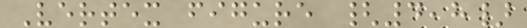Vertex figure {4,8}
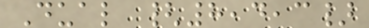Dual {8,4,3}
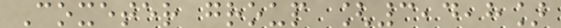Coxeter group [3,4,8]
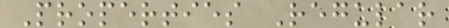Properties Regular
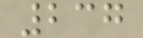237
